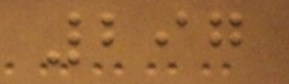297
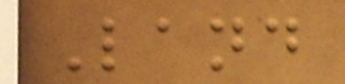Land
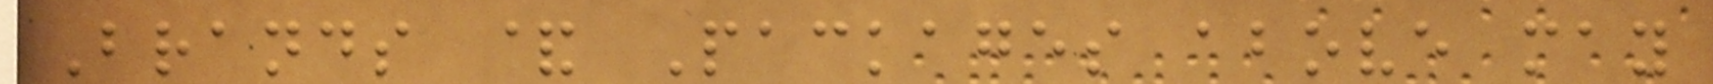Brands & Packages above may
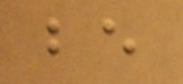be
